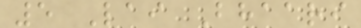5 Lai Bhaari
